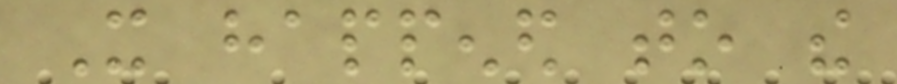It happened to the
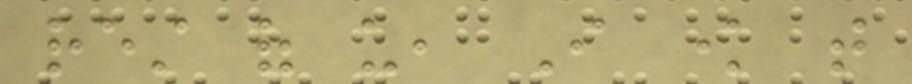rest of us, I know that
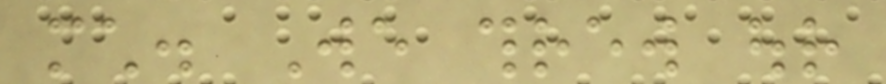much. We threw our
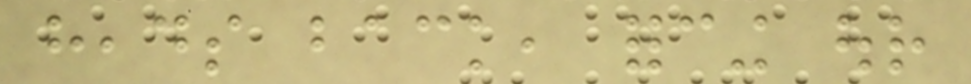heads back, forcing our
